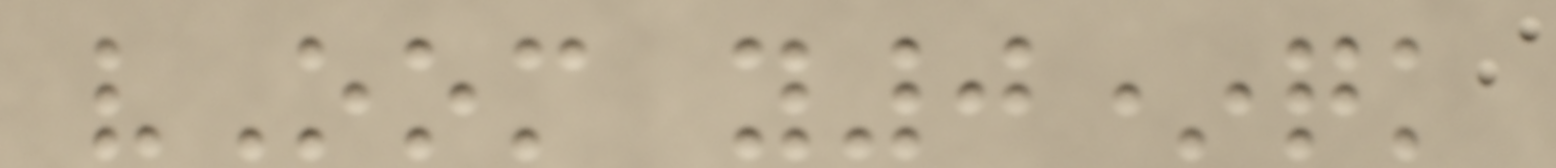vOom y0*qk
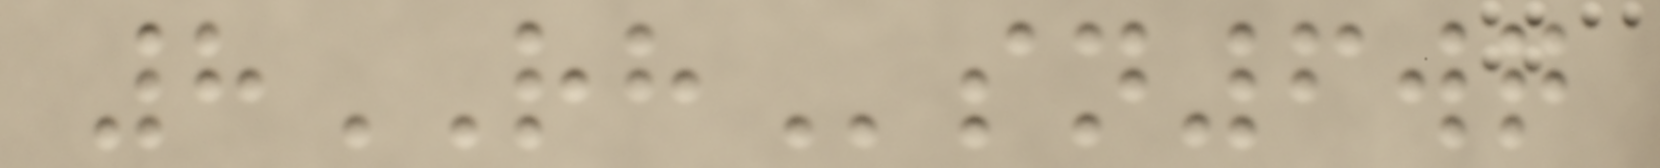8RHsn6wq
